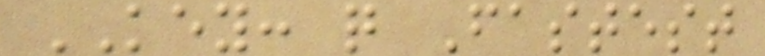KEY: q Fastest
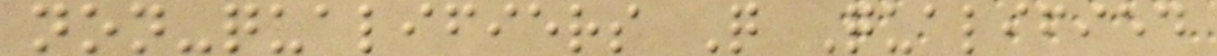non-qualifiers Q Qualified
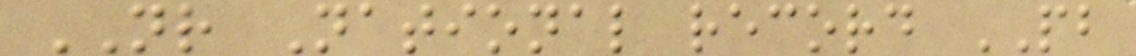NR National record PB
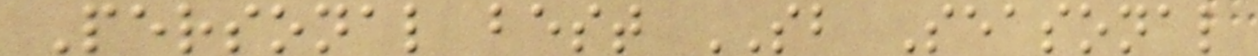Personal best SB Seasonal
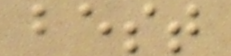best
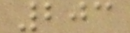203
